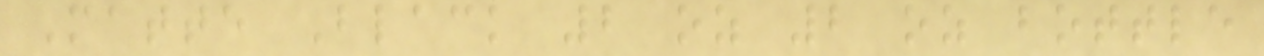Matte Black 2 oz 2 oz bottle
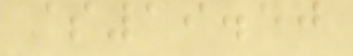$19.50
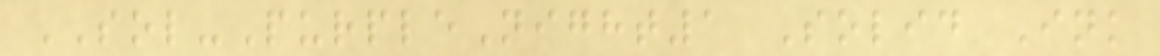SOL-PurpleNight1 Solid Ink
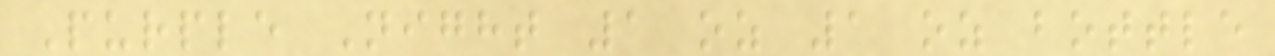Purple Night 1 oz 1 oz bottle
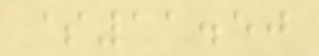$11.50
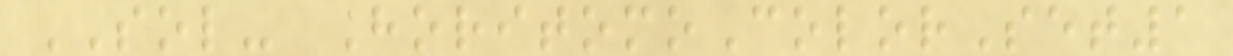SOL- HoritomoColorSet1
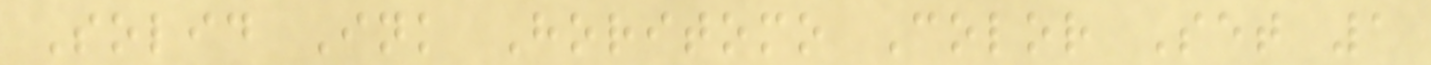Solid Ink Horitomo Color Set 1
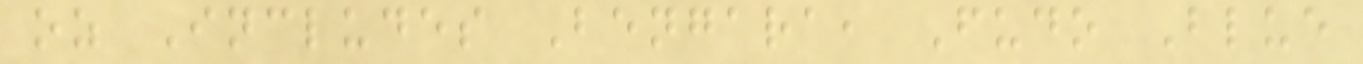oz Includes Bengara, Fudo Blue
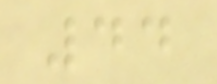44
